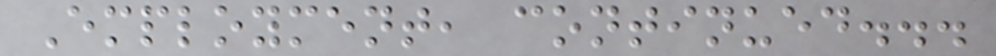Employment, continued...
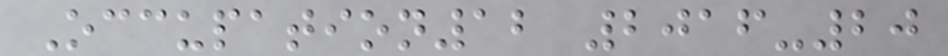Occupation12 2016-20
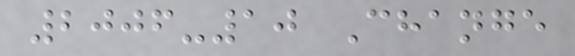2006-10 Change
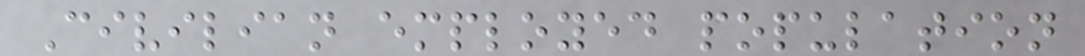Civilian employed population
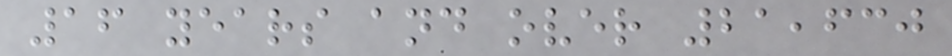16 years and over 21,630
